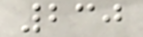230
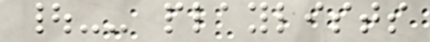|-- playlists
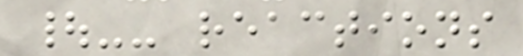|-- reactions
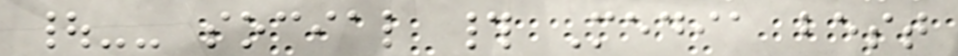|-- social # Media best
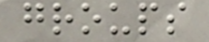groups
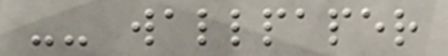-- wallpaper
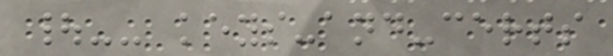|-- keys-and-certs
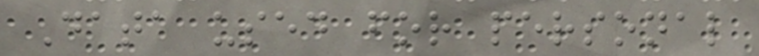Data used for personal
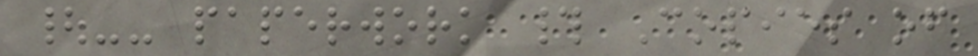|-- paperwork # Copies of
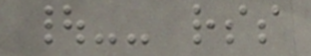|-- rss
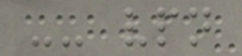-- vpn
